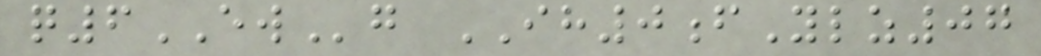q6EWg IH0fYlz07
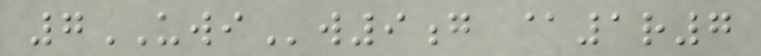7UWIw9g @1r7
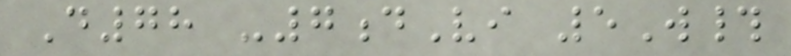D78 -7dVi 5W#
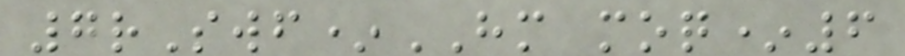7rSwf*HM moq*6
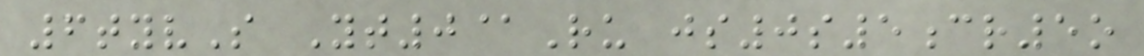6tyvS Yt0@Ru js0s5cr5o
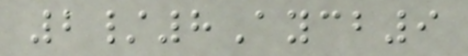2/8Aycb9
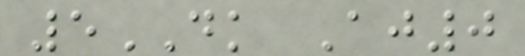5DK Aj0
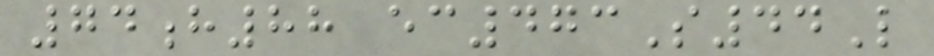74h88 ec473S44L
